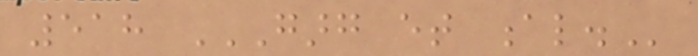518 GARG ET AL.
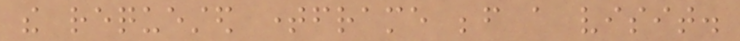the requested timeframe before a visit.
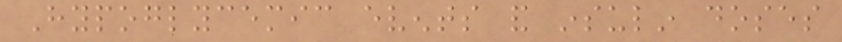Hypoglycemic events and insulin doses
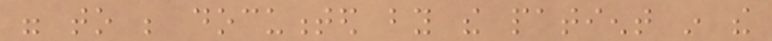were to be documented by the patient in the
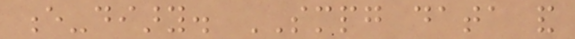e-diary. SMPG data and
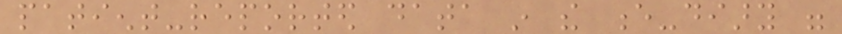patient-reported data in the e-diary were
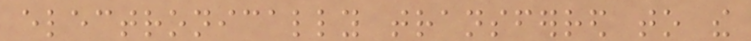electronically transferred to the
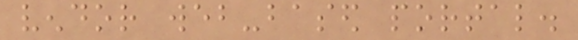vendor web-based portal.
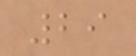29
